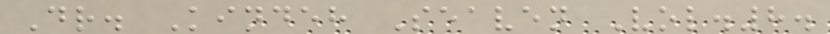Dr. Kindeh Seaven Vol.8.
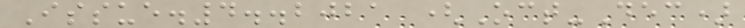Issue.4..2021 (Oct-Dec)
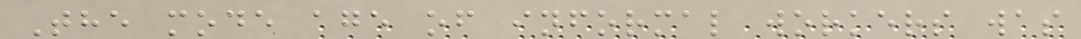The mode age of informal workers was
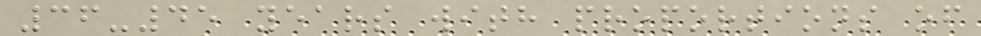36-45 years with proportions of
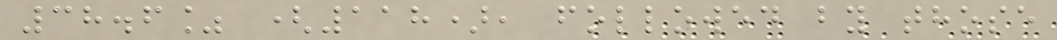38.6% (118), followed by those
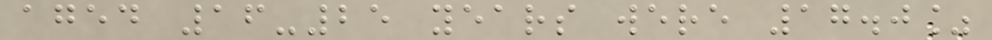aged 16-25 years were 17.0%
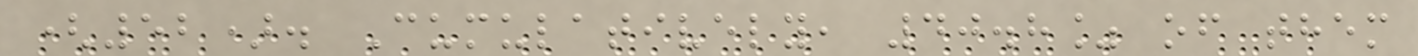(52). Cumulatively, 40.8% of them
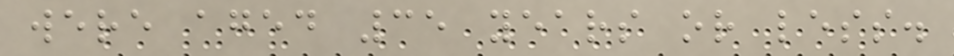were aged 35 years or less.
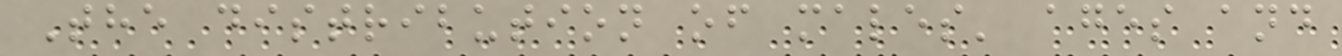The distribution of males' ages and
